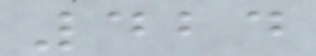424
